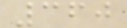360
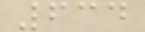634
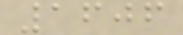1606
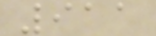911
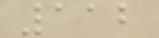112
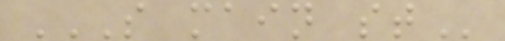S MAIN ST
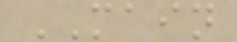MAIN
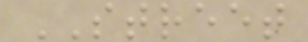STREET
